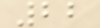22
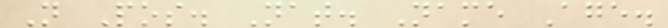N Pos. Nat. Name Age.
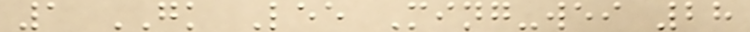1 GK Lee Ming-wei 28
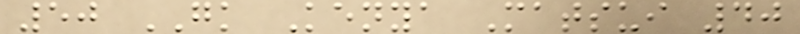50 GK Kenya Matsui 40
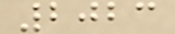2023
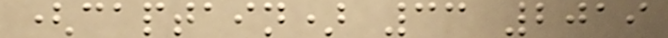(captain) 33 2019
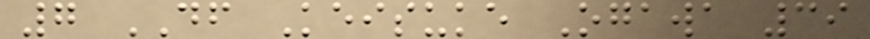7 DF Keisuke Ogawa 39
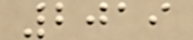2019
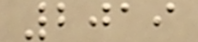2019
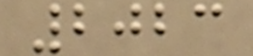2023
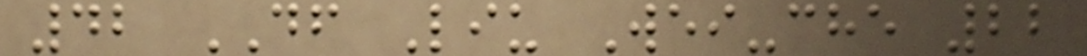42 DF Liu Wei-che 22
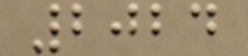2024
